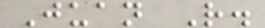Juan R.
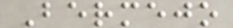Bermejo
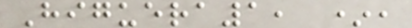Higuera1, *,
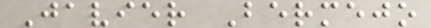Javier Bermejo
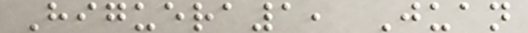Higuera1, Juan
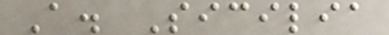A. Sicilia
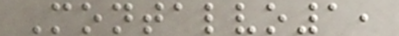Montalvo1,
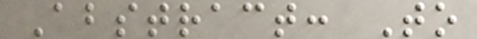Abstract: To
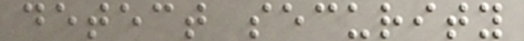detect security
